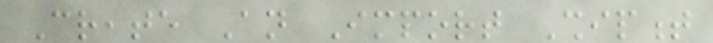Create An Import Shipment
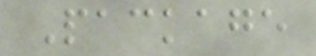Package
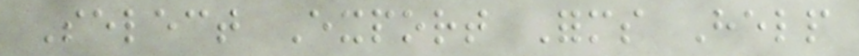Select Export Forms Help
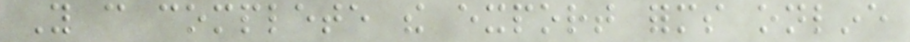You can complete the export forms online
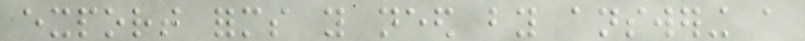export forms you need by answering a
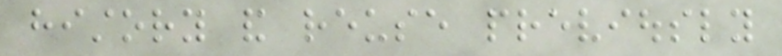history and reuse previously
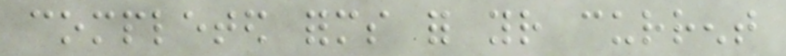completed forms for your current
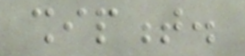shipment.
